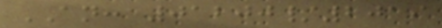AN: 01200/2019
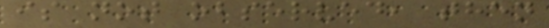is not observed, then
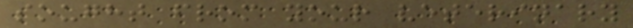sought from your veterinary
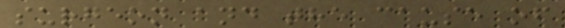surgeon and the cause of
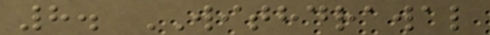8. WITHDRAWAL
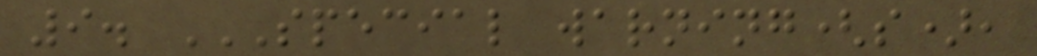9. SPECIAL WARNING(S),
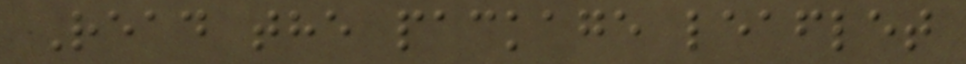Read the package leaflet
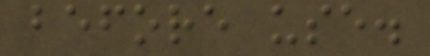before use.
